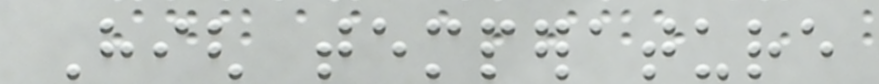High temperature
